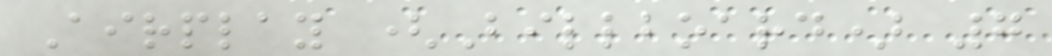Airplay (Billboard) 7
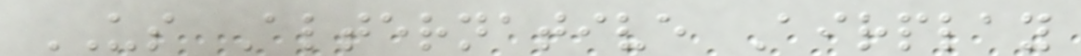US Alternative Airplay
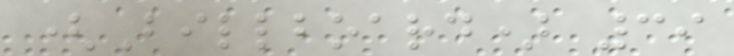(Billboard) 39
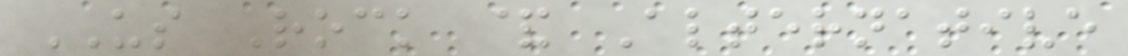US Rock & Alternative
